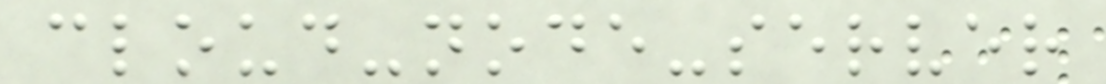cloud-node-server
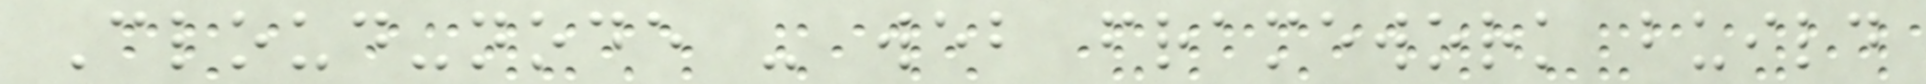Cloud-node - web framework build
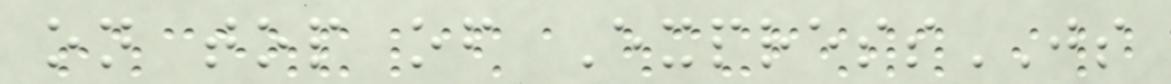on top of ExpressJS
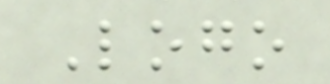Logo
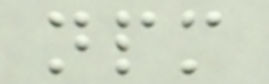npm
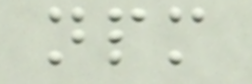npm
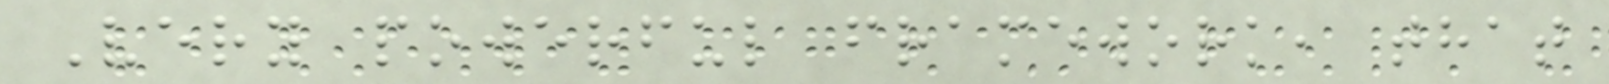Very powerful framework, that
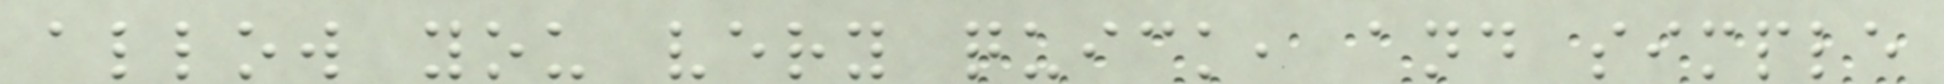allow you very quick, and simple
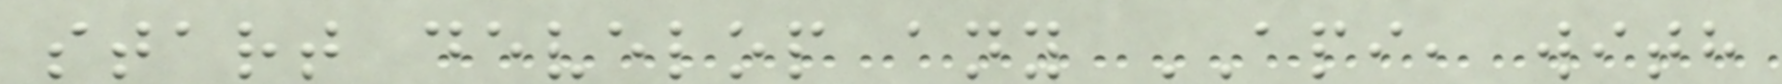start develop any API, with
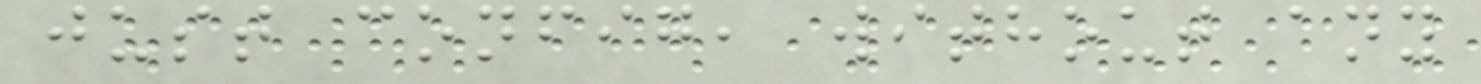just config, without any
